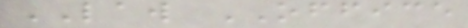LAW OFFICE
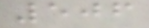506
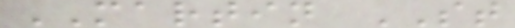MARTIN ST
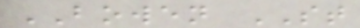BOWEN ST
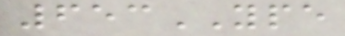653YPE
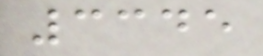3345
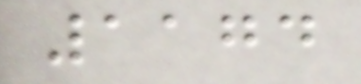1174
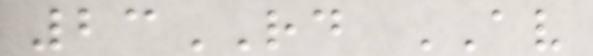23RD AV
